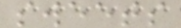sweets
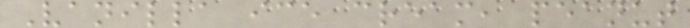Vanilla ice cream, peanut
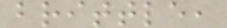brittle,
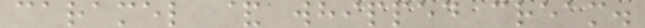caramel & whipped cream.
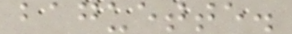baguette.
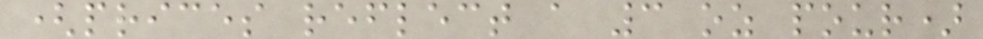(prices reflect a 3 oz pour)
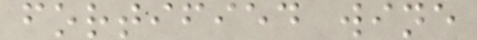fortified wine
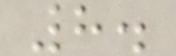8.
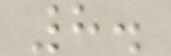8.
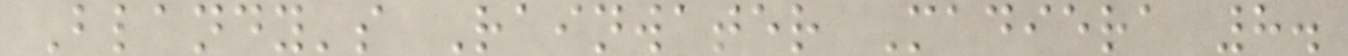Blandy's Rainwater Madiera 8.
